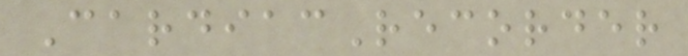CardiacRecorder
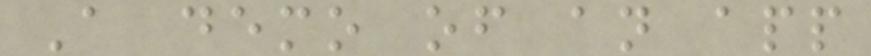A demo of an app
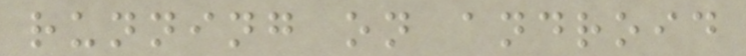running on android
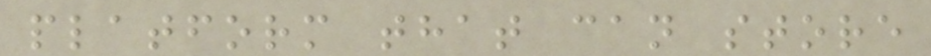platform that can store
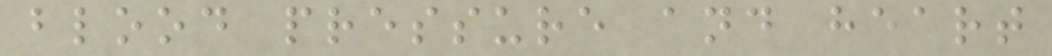blood pressure and heart
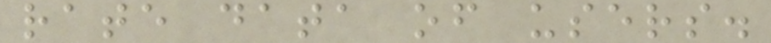rate data of users.
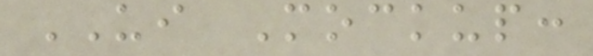UI Mockup:
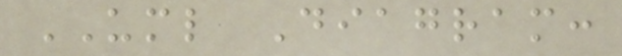UML Diagram:
